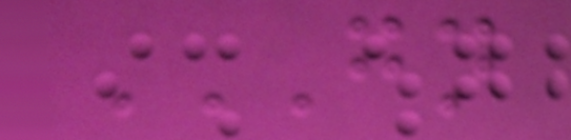GN
